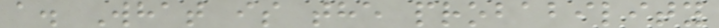a. What is the probability
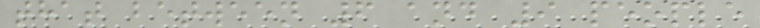that between 6 and 9 people
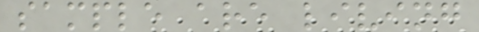sample are living
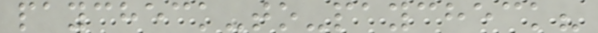paycheck-to-paycheck?
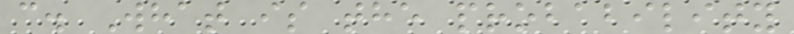c. What is the probability
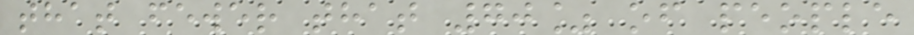that fewer that 70% of people
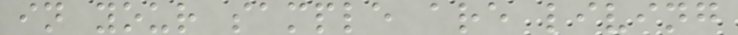in your sample are living
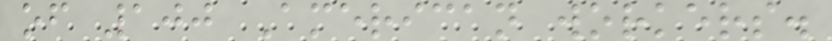of 100 American workers.
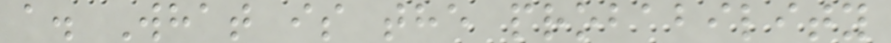a. What is the probability
